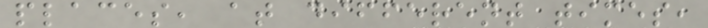places, at different times,
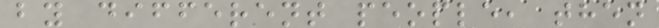by different people, then
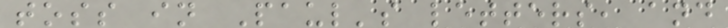toss in Paul's letters, and
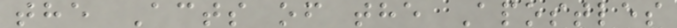the Acts of the Apostles
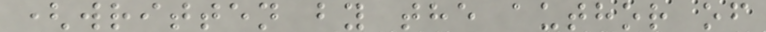(written by the author of
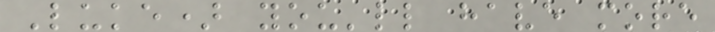Luke) you'll have more
